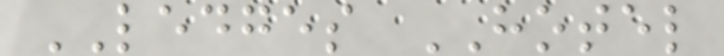LEDGES HOTEL
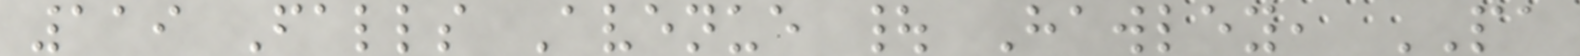119 Falls Avenue | Hawley, PA
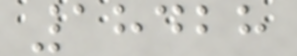18428
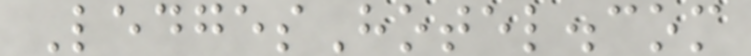LedgesHotel.com
